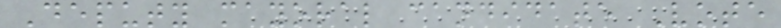Deputy mayoral candidate Vote
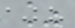%
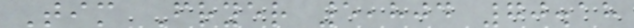Tim Fryer 5,804 70.18
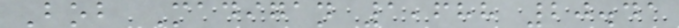Bob Madigan 1,688 20.41
